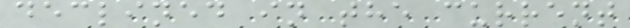declined in the current
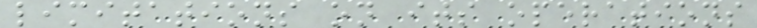limitations on its operations
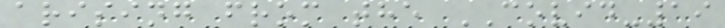arising from the COVID-19
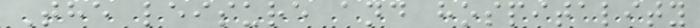The leisure and hospitality
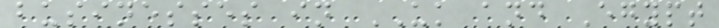businesses in UK and Egypt
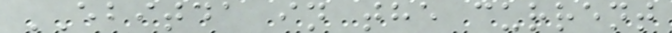EBITDA in the current
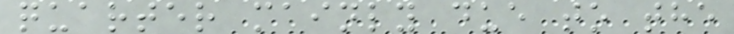quarter mainly due to the
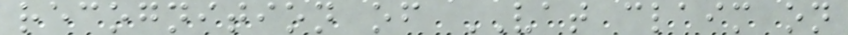recognition of VAT claim on
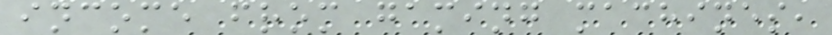income from gaming machines,
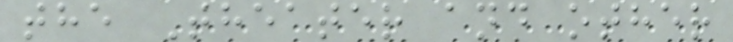the Theater and other
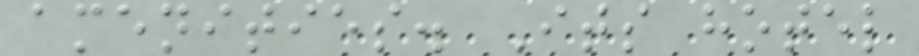amenities. Its hotel
